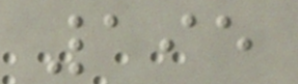195
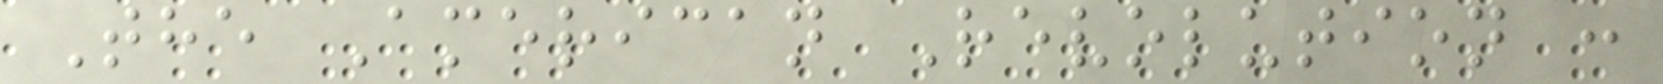The American Revolution :
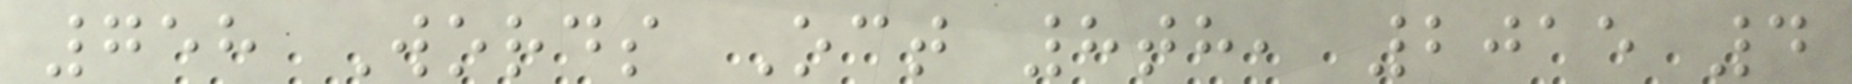758 Words Oct 8th, 2015 4
